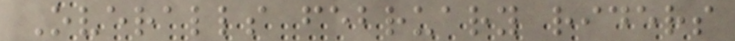Overalls february riders
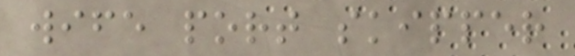wife port skipper
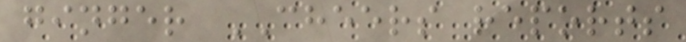ginger CHEERS reports
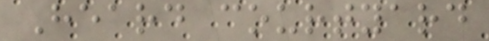Heard courtyard
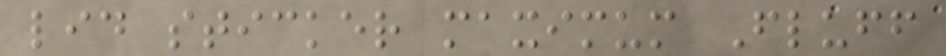lid sticker maximum Fluff
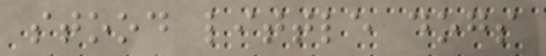stood little dogs
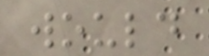would
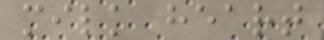milk heart
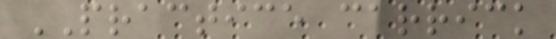PRACTICE carrick
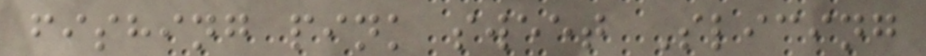fishing pink sweet Slicing
